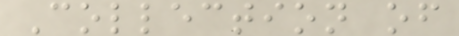Collection of
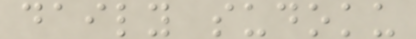daily sudoku
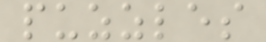puzzles
